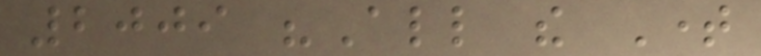2009 "All the Time
